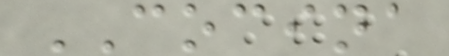COCINA
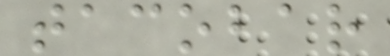tacobar
